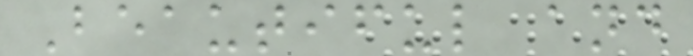Beautiful and
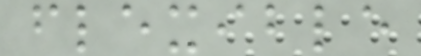flexible
